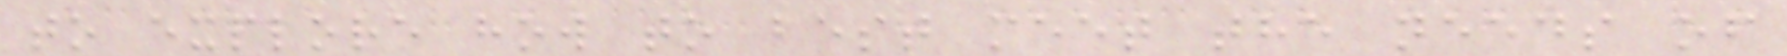to explore how to best meet the needs of
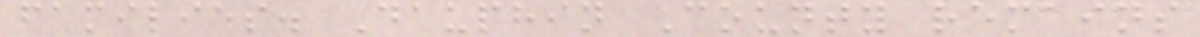families. Dauphin County remains
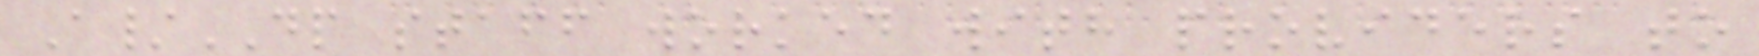A/DP staff worked with providers to
